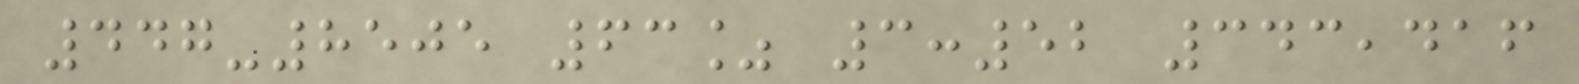447-8505 63% 3:52 343,416
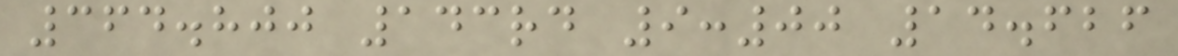364.800 143rd 9:00 14.626
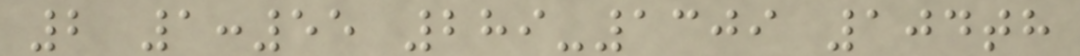2 1:55 289-1309 104th
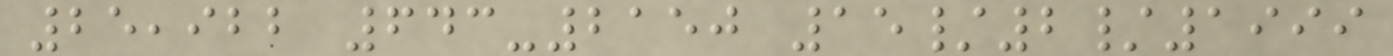25,922 643-2150 15/2/1999
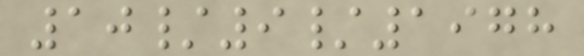10/9/1978
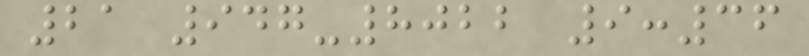21 947-8022 9:36
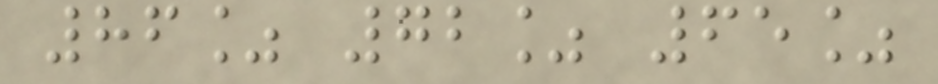86% 72% 65%
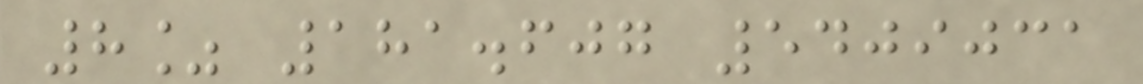8% 181.607 5409031
